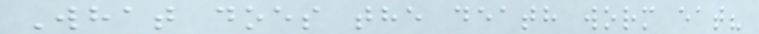What does the death worm eat?
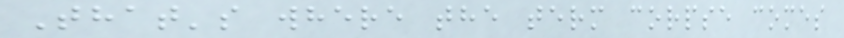That's where the term corpse comes
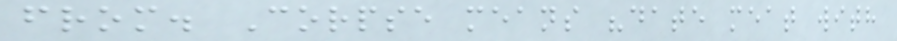from. Corpse means "date meat with
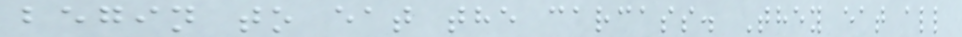begin to eat the carcass. They eat all
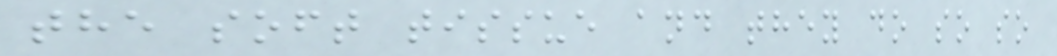the soft tissue and they do so so
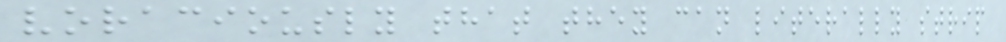voraciously that they can literally strip
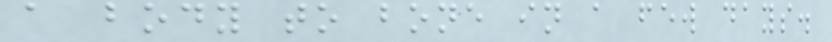a body to bone in a few days.
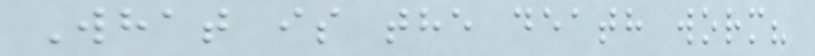What is the death worm?
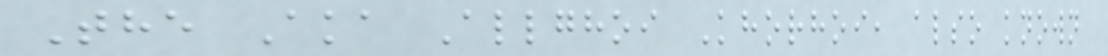The Aka Allghoi Khorhoi, also known
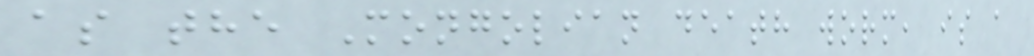as the Mongolian death worm, is a
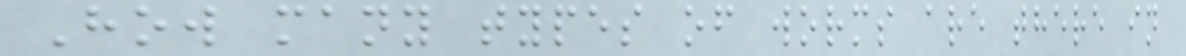How many types of worms are there in
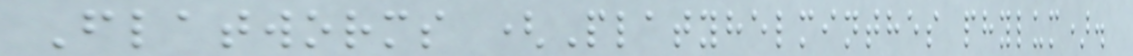Flatworms (Platyhelminthes phylum).
